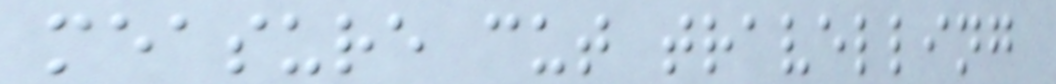measure cut travelling
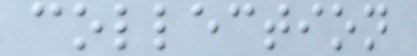collection
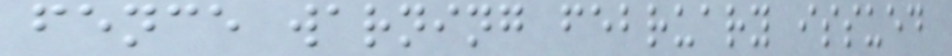fence warning february issued
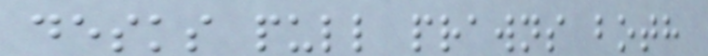desks pull prawns both
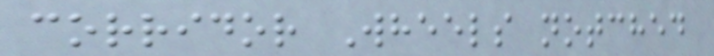corridor Wheels notched
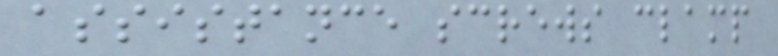assistance screws clamp
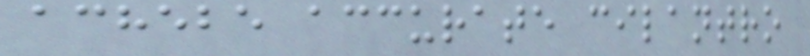achebe accurate cilantro
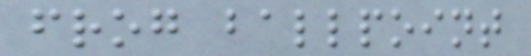frog ballpoint
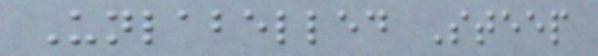Unlabelled Steep
